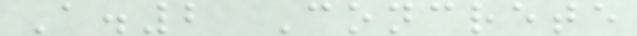A.2 Concrete
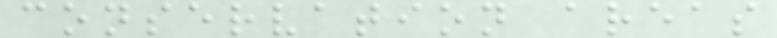conservation areas
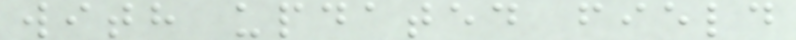with updated field
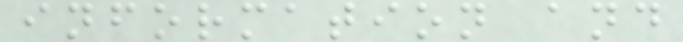information and
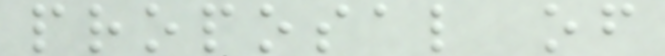proposal of
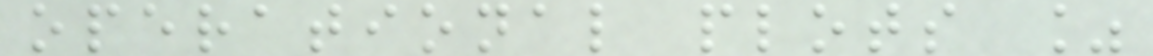operational plots %
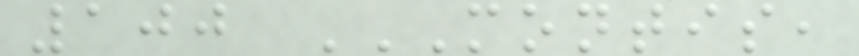100 MONTIS,
